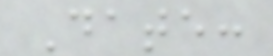Date:
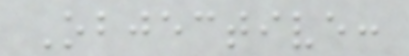Objective:
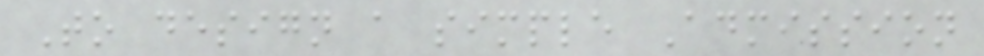To design a simple Admission
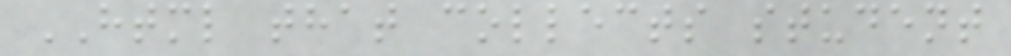HTML that collects student
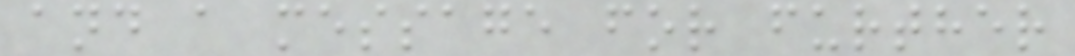and a message for further
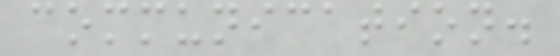communication.
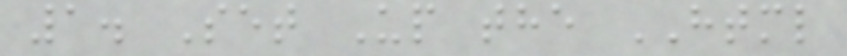1. Set Up the HTML
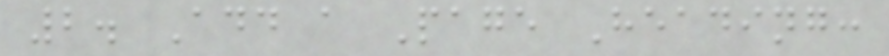2. Add a Page Heading:
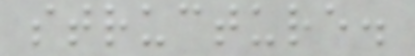structure.
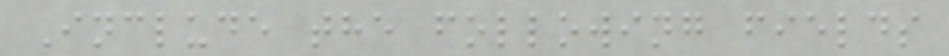Include the following fields
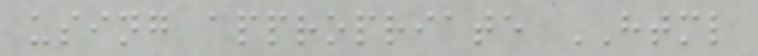using appropriate HTML
